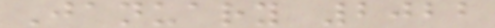January 2022
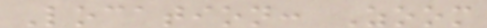Location: Zoom
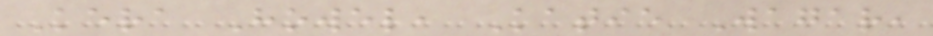Kera Howel, Katie Wagar,
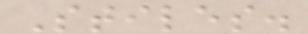Stiles.
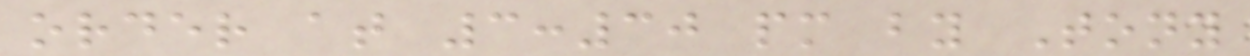order at 3:30 pm by Tony
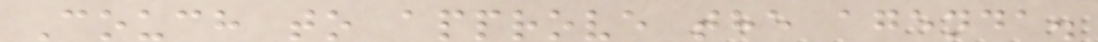Couch to approve the agenda.
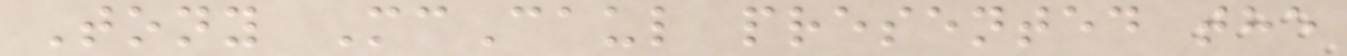Tony McCaul presented the
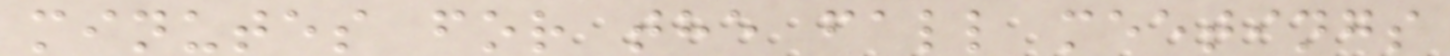minutes for the fall meetings
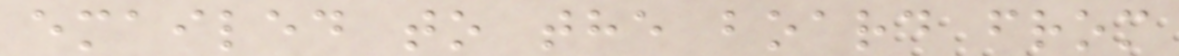emailed to the board from
